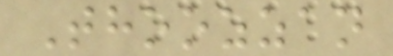Thoozzan
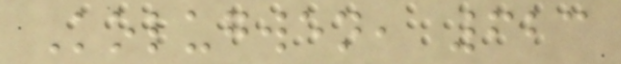Kolugwen, 623
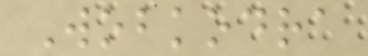Wobkodra
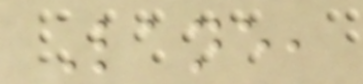Lane,
